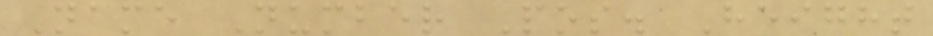Name Number Pos. Height
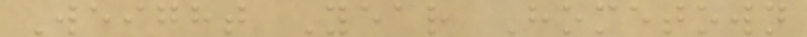Weight Year Hometown
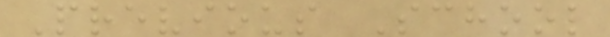Previous School
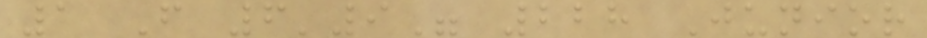1 F 6'9" 228 Junior
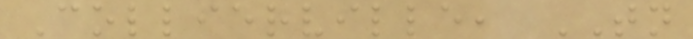Collierville, TN
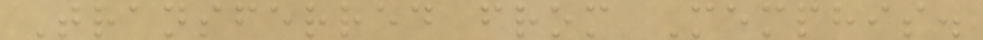Transferred from Memphis.
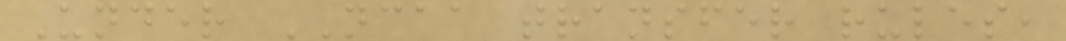Under NCAA transfer rules,
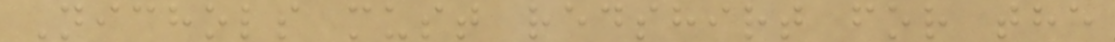Nichols must redshirt for the
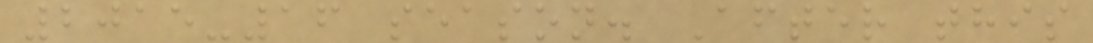2015-16 season. After this
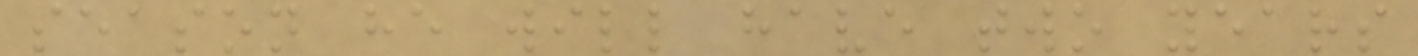season he will have two years
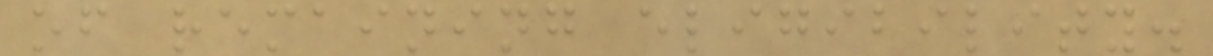of remaining eligibility.
